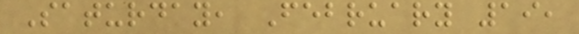Saturday, February 19,
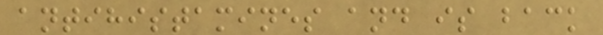antihistamines and is back
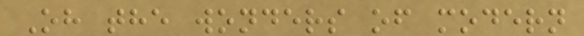Oh the wonders of modern
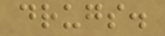drugs.
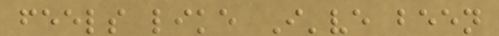feels like I've been
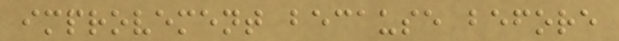improvement because before
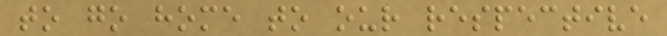to go home to our respective
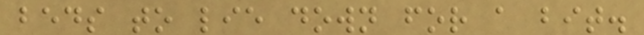beds to lie down for a bit.
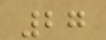27
